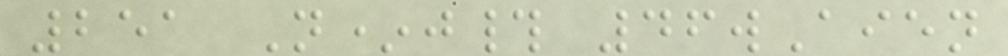251 N*j# 46wAien
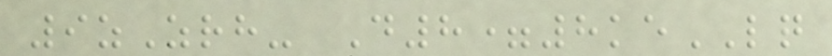9zZrh- D8=8keLQ
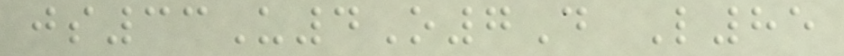js33U4O7D L85
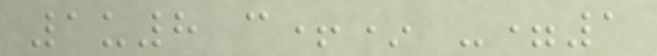1u8 c+* -=1
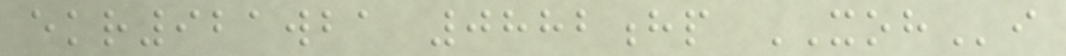ekr921wba 0882hp XOHi
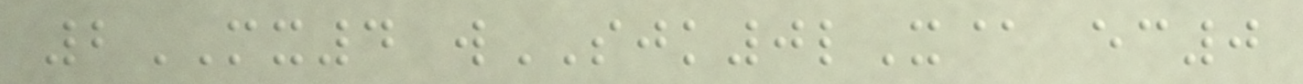2MX4 wSJK0lX@ ec0
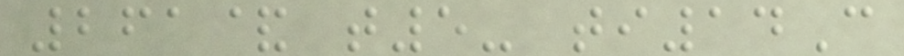261& t5- ti14C
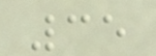35
